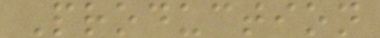Production
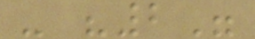- "2"
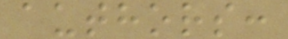authors:
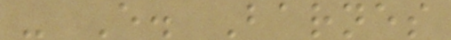- E. Barnes
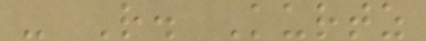- R. Kurtz
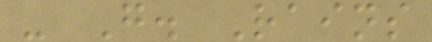- G. Rains
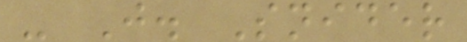- J. Snider
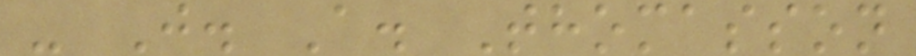- J. A. Thomasson
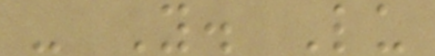- Y. Lu
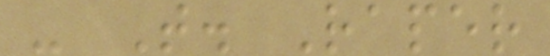- T. Raper
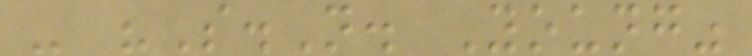- "S.N. Young"
